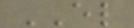EL
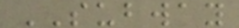SUBWAY
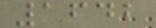1642
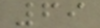69
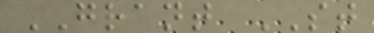GRANT ST
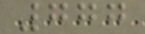777
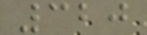320
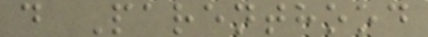d Parenthood
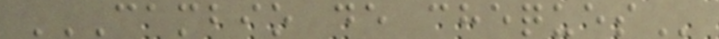CAMBIO DE CHEQUES
